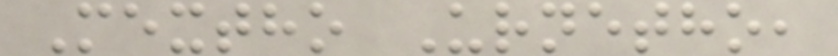Mextho Urnetho,
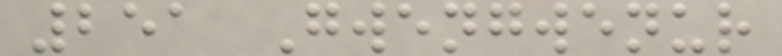251 Gwengwenur
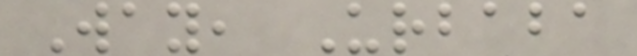Way, Urbaba
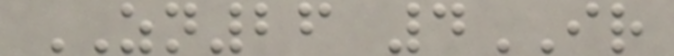ZN26 4IR
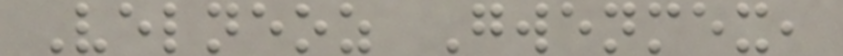Velneoz Gwenmex,
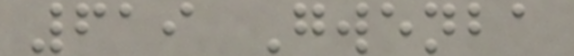619 Gwenba
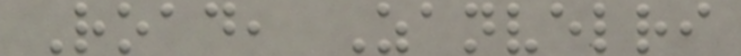Road, Zanvelri
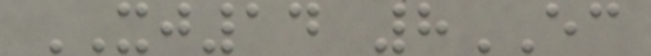XJ14 8EC
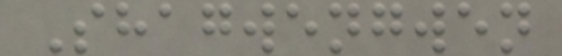Shagwengwen
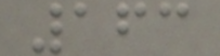163
